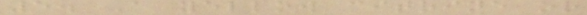5. A yellow citrine or
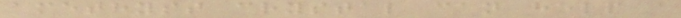amethyst crystal can help a
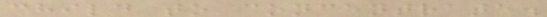child to concentrate.
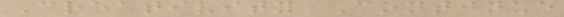Creativity Continue
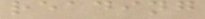reading
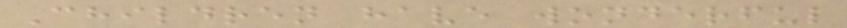Children have wonderful
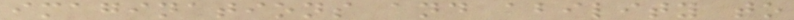imaginations and ability to
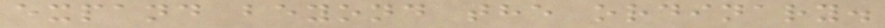expand beyond the ordinary.
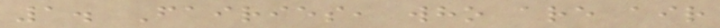1. Fairies, who are air
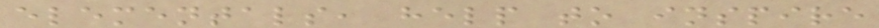elementals, help to inspire
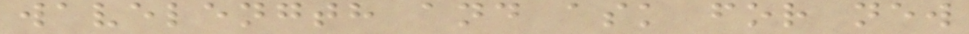wavelength and ask for new
